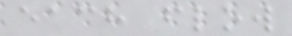each flow
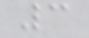3
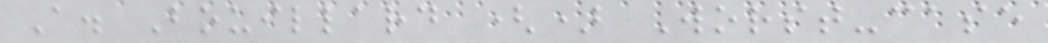A. Bouillard () Worst-case
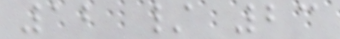12 / 23
